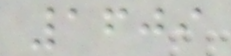1609
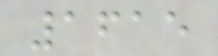1615
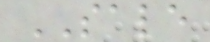SALE
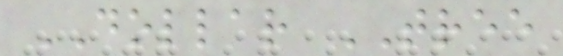DOLLAR TREE
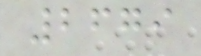2679
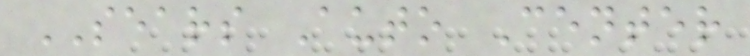SEARS Auto Center
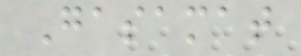Gasamat
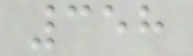358
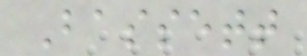Bassett
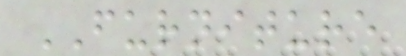FURNITURE
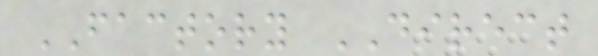FACTORY DIRECT
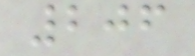206
